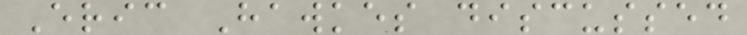Eric Hawkes discussed
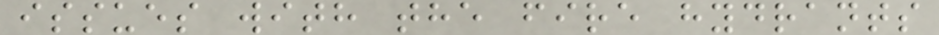issues with the fire hydrants
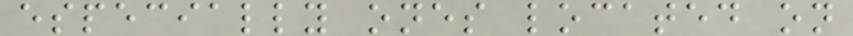especially ones located on
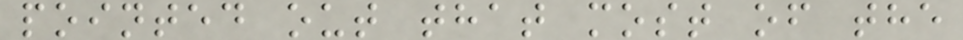pointed out that most of the
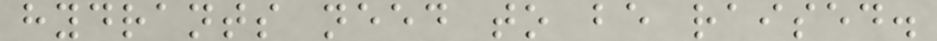hydrants need to be raised.
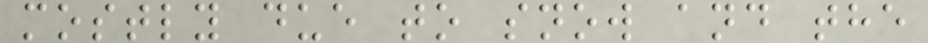mostly due to snow and the
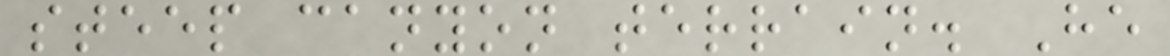steep canyon terrain. He
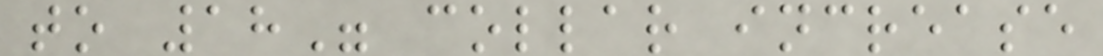to 18" collar increase
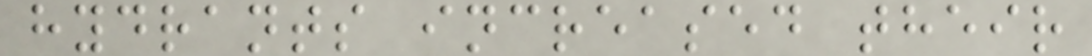hydrants increased their
